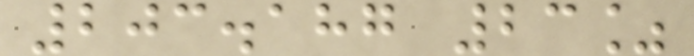203.187 23%
